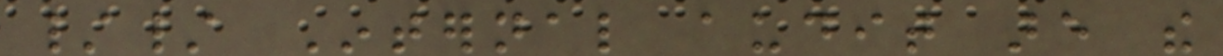// Internal audit are the
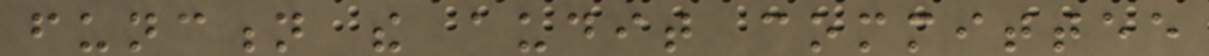function the audit committee
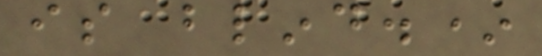is blind.*
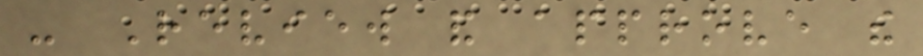- Review and approve the
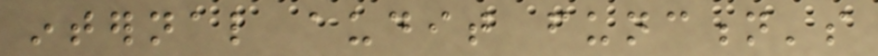internal audit function's
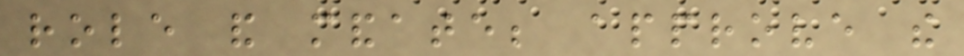role and mandate; approve the
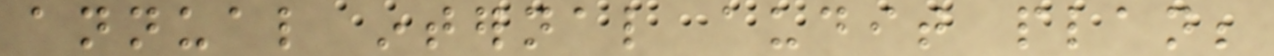annual internal audit plan;
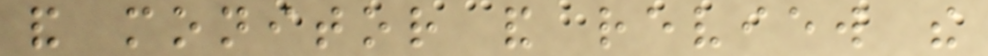and monitor and review the
